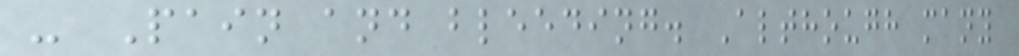- Pain and bleeding. Although many
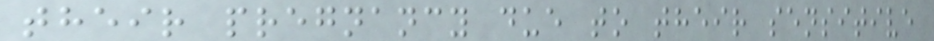their pregnancy due to their sensitive
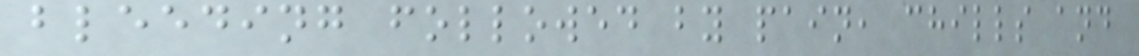bleeding followed by pain, chills and
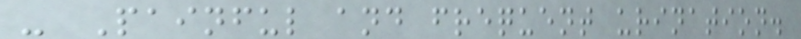- Painful and frequent urination.
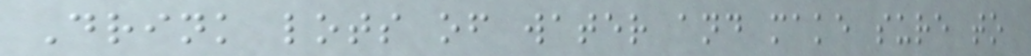Drink lots of water and make sure to
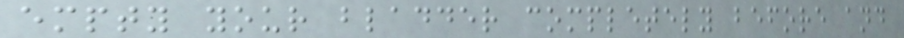empty your bladder completely before and
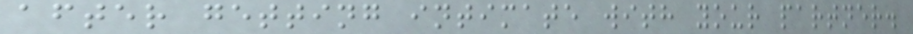after getting intimate with your partner.
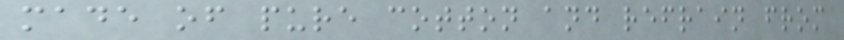made of pure cotton and refrain from
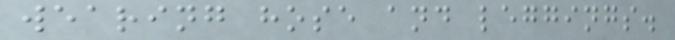wearing hose and leggings.
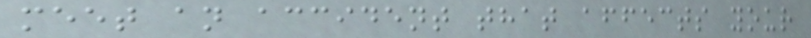meet an accident that affects your
